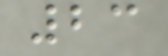23
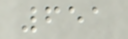651
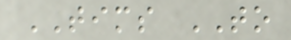TIMS TO
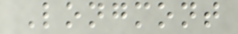Longmont
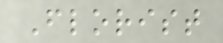Florist
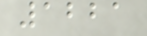1221
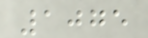1075
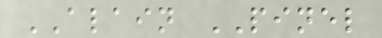ALAIN PINEL
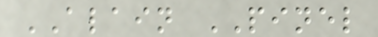ALAIN PINEL
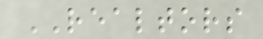REALTORS
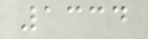1334
